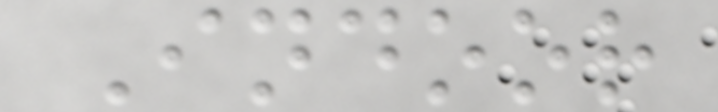Indoor
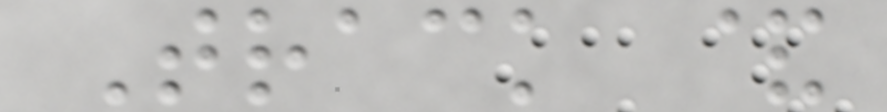Track &
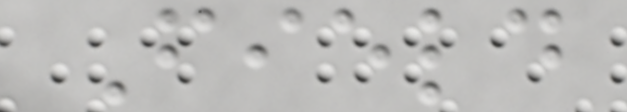Field
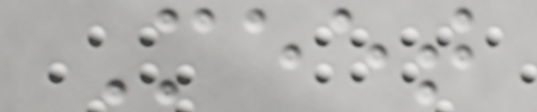Meet
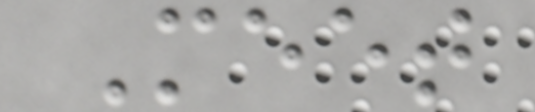Meet
